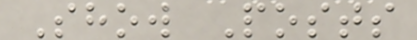Show Posts
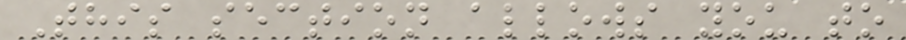This section allows you to
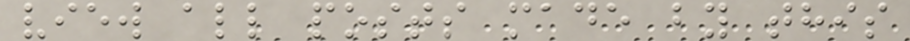view all posts made by this
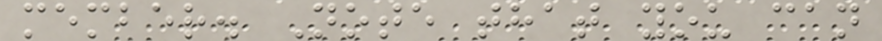member. Note that you can
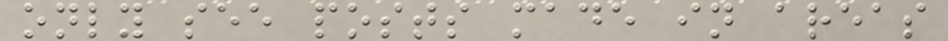only see posts made in areas
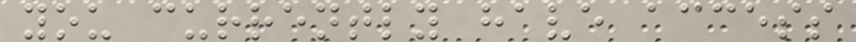you currently have access
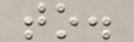to.
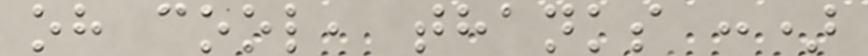oh cool, thanks :)
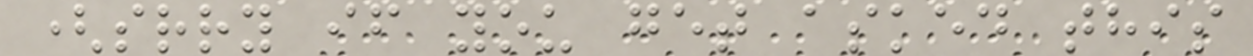(srry if you get asked this
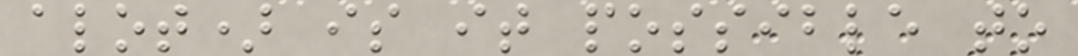alot) is it possible to
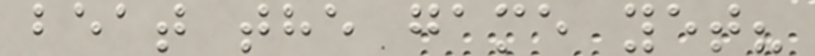beat the game yet?
